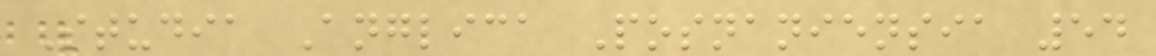Studia Anglica Posnaniensia 54
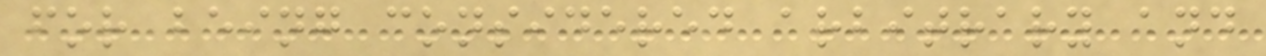for being considered arbitrary and
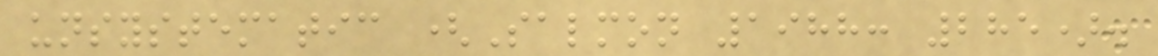unsystematic (Salmon 1988: 285).
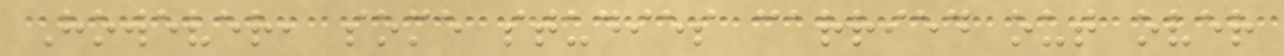However, some studies carried out over
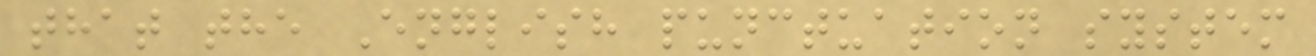that the English punctuation system
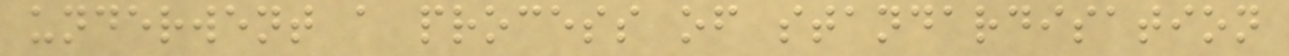underwent a process of standardisation
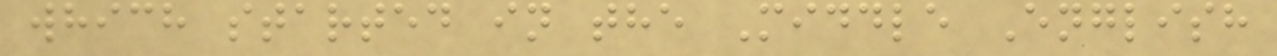which started in the Middle English
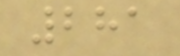281
